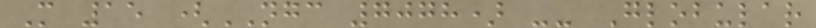M 15 (NGC 7078) -- Globular
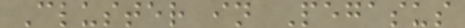Cluster in Pegasus
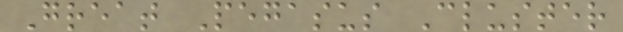Great Pegasus Cluster
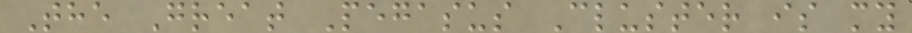The Great Pegasus Cluster is my
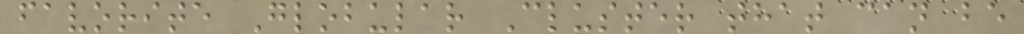favorite Globular Cluster that can be
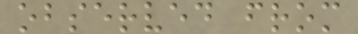observed from
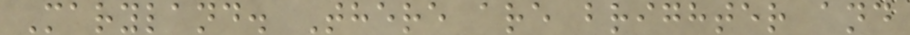Maryland. There are brighter and
